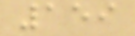159
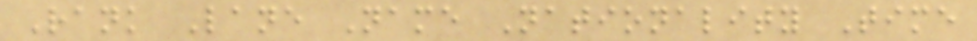Rank Lane Name Nationality Time
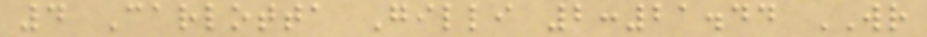4 Carlotta Gilli 2:21.44 WR
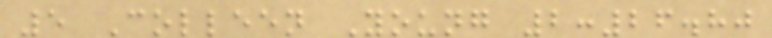5 Colleen Young 2:26.80
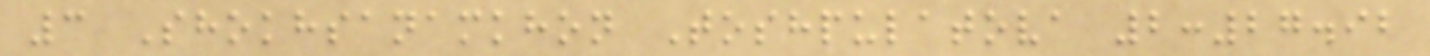3 Shokhsanamkhon Toshpulatova 2:27.92
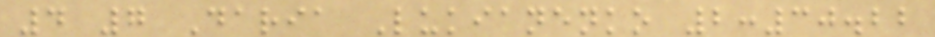4 7 Daria Lukianenko 2:30.22
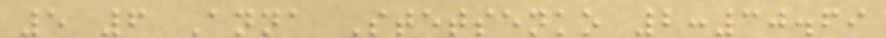5 6 Anna Stetsenko 2:30.69
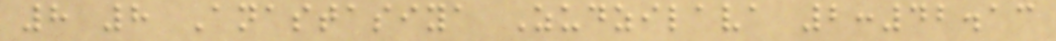8 8 Anastasiya Zudzilava 2:42.13
